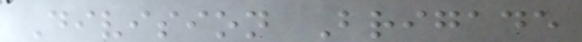Division Brigade
